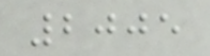2005
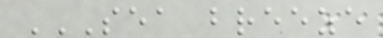SEA BREEZE
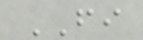FI
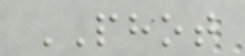PHOT
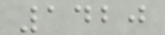1420
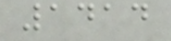1414
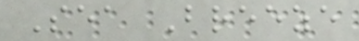Sea Breeze
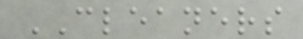CLEANERS
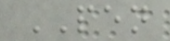PEN
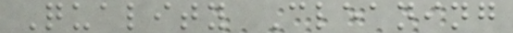Quality Cleaning
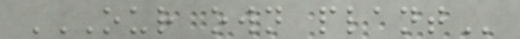OUR OWN PLANT
